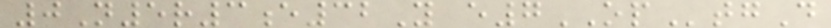0N5r3e32Y e7OPtgD
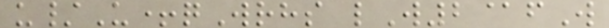u/U+qWrhs lW2@fW
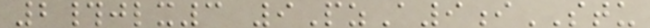2#jlx3 9PzA9iSTU
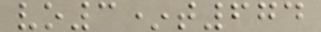vo3*t674
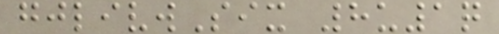gjlivwSix 8u1q
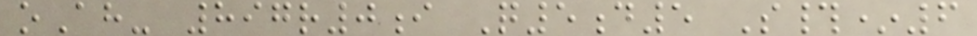oAh- 897r0i Q5d5 S#*6
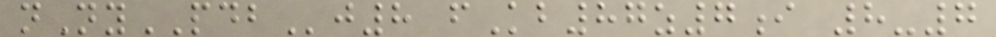nNyPDBj8 fKb87z7i 8-7
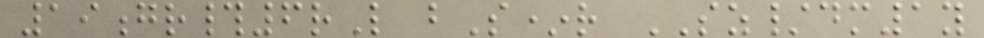19gr#6rL bS*r SZ/dm1y
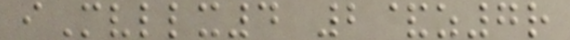iMvllx4 2&z7r
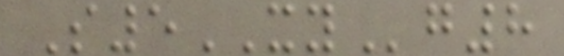S5XYg8
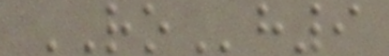ROh9
